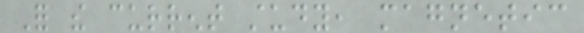For the current study, magnetic
